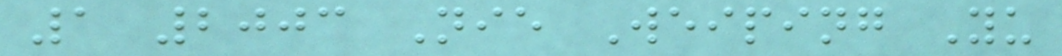1 2003 Nie Weiping Yu
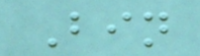Bin
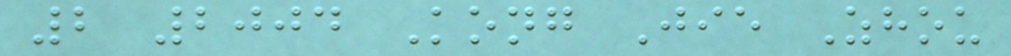2 2004 Kong Jie Zhou
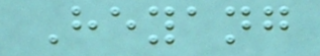Heyang
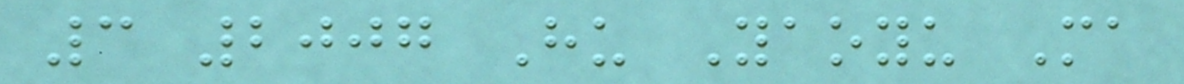3 2007 Hu Yaoyu Ma
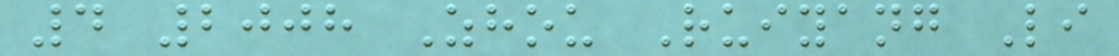4 2008 Zhou Ruiyang Li
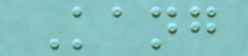Kang
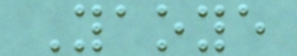Yaoye
